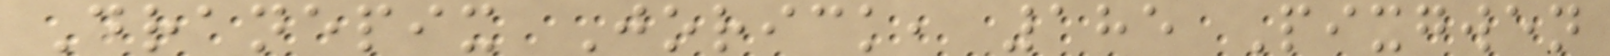Dranepix Jorick, 185 Pixgwen
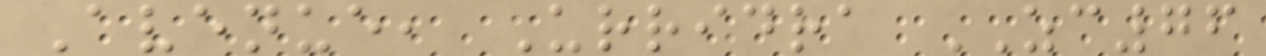Avenue, Urridra ZC76
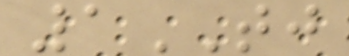1TJ
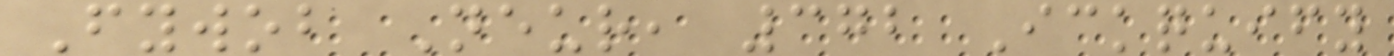Fywob Neur, 372 Ickquify
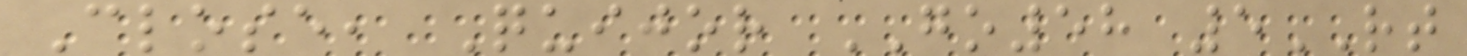Close, Quijor GO58 5RT
